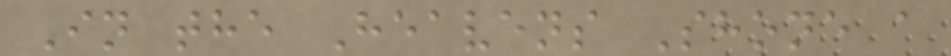In the Heavens Shone a
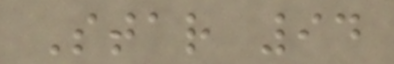Star 94
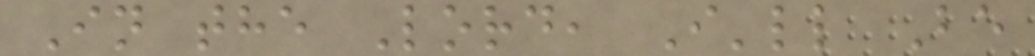In the Lord, I'll Be
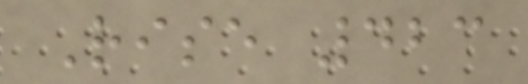Rise 423
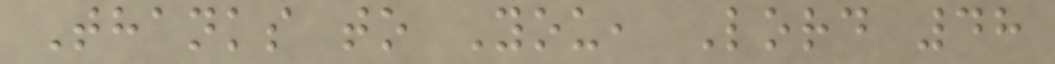Thanks to You, Lord 48
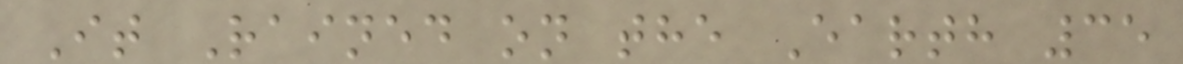It Rained on the Earth 35
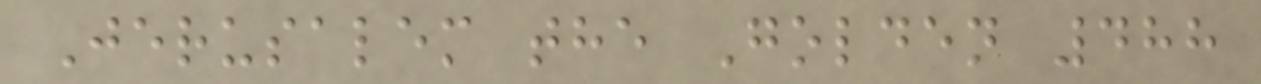Jerusalem the Golden 488
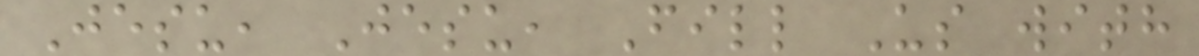Jesu, Jesu, Fill Us with
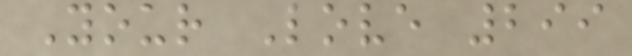Your Love 299
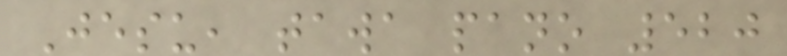Jesu, tawa pano 520
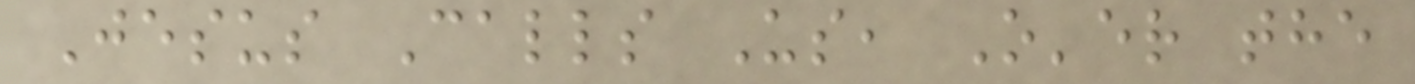Jesus Calls Us, O'er the
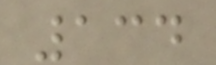134
